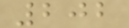202
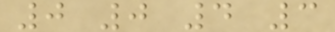0 0 4 3
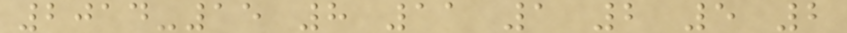2014-15 8 11 1 2 5 2
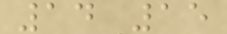14 15
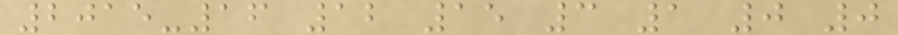2015-16 12 15 3 1 0 0
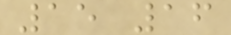15 16
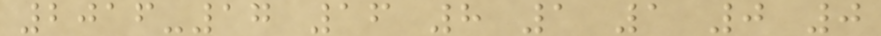2016-17 16 8 1 1 0 0
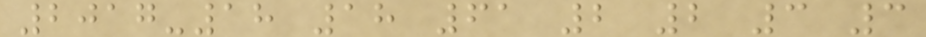2017-18 18 61 2 2 3 3
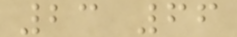23 66
